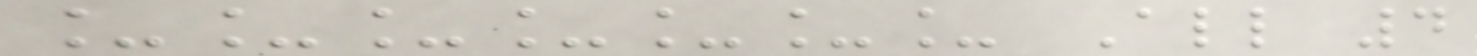_______ All 4
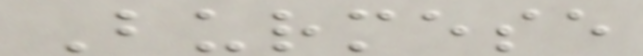Burmese
